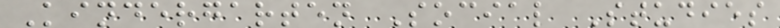Kindergarten Social Studies
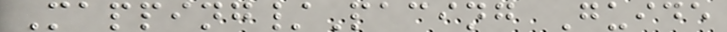Mapping/Pacing Guide
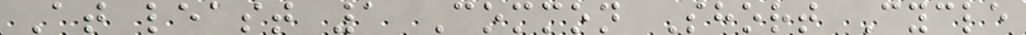At least 1 Common Short Cycle
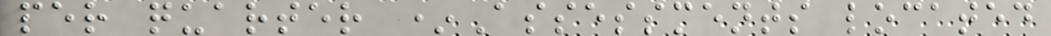per quarter *Assessments located
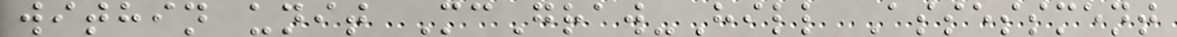within unit McGraw-Hill Assessment
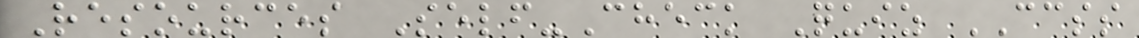Resources Self-Check Quiz CCSS
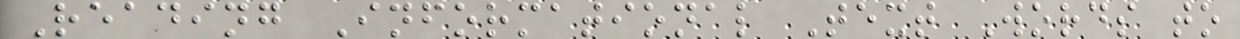Reading Informational Text Words to
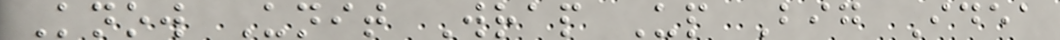Know Unit Wrap Up Big Idea
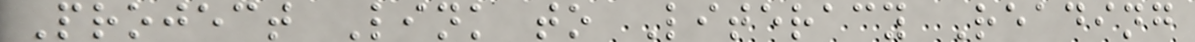Project Link to Literacy Reading
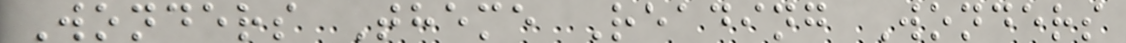Wonders Theme Reading Wonders
